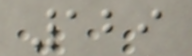129
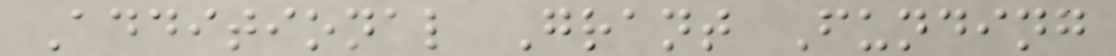Additional Grant Funding
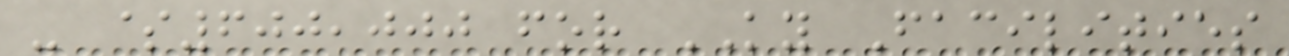- $600,000 for KY Facilities
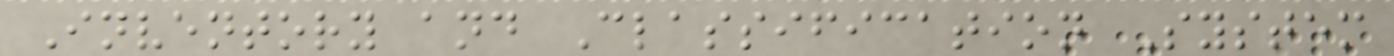Inventory and Classification System
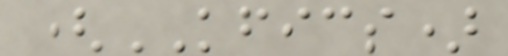(KFICS)
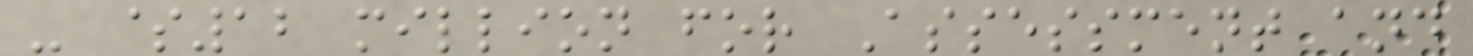- $12 million for Assessment and
